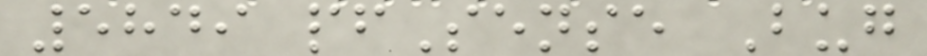5849 pfSense Bug
